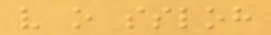v o ssloh
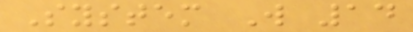System W 14
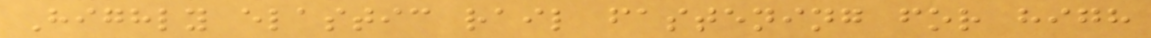Highly elastic rail fastening for high
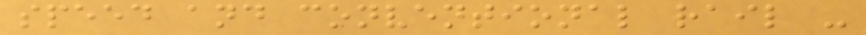speed and conventional rail -
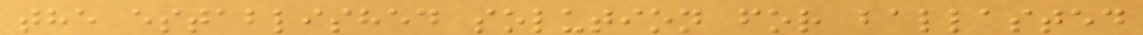the established solution for ballasted
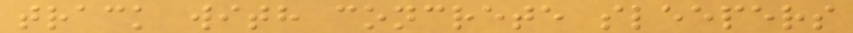track with concrete sleepers
